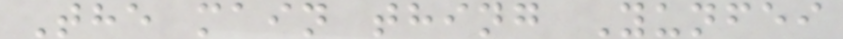The main thing Yunfei
